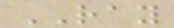RAY
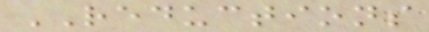REDUCTIONS
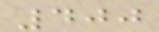400
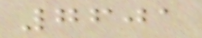7601
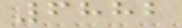6882
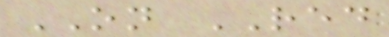ON RED
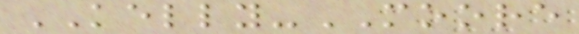KELLY-MOORE
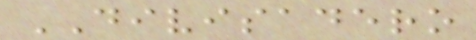DIVISADERO
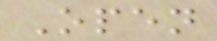Open
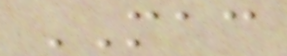MAC
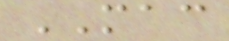MAC
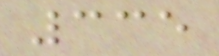335
